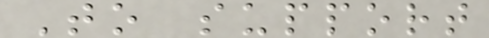To support
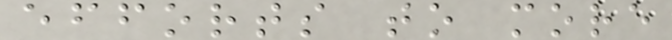efforts to more
